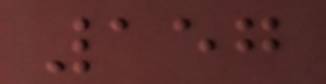157
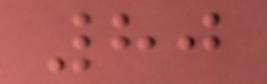80
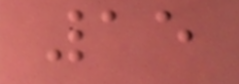15
